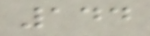144
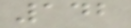142
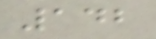142
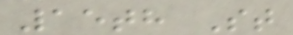15th St
